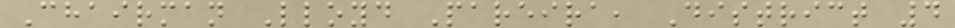Chairman Lloyd Pareira, District 4
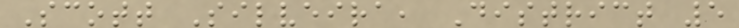Scott Silveira, District 5
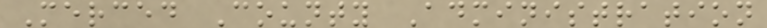Merced County Administration
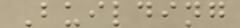Building
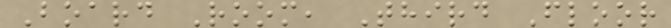Board Room, Third Floor
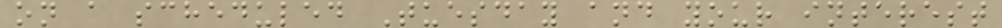on a scheduled Tuesday and your interest
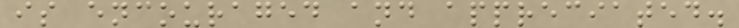is encouraged and appreciated.
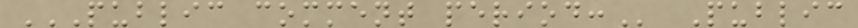PUBLIC COMMENT PERIOD: Public
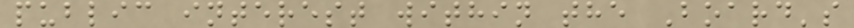public interest within the Board's
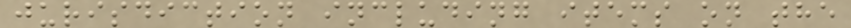jurisdiction including items on the
